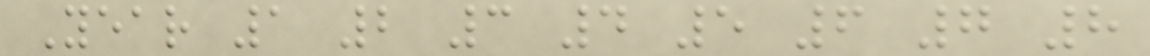Year 1 2 3 4 5 6 7 8
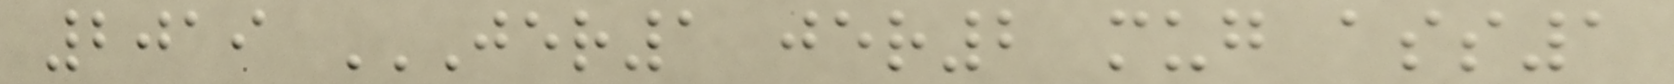2019 JER1 JER2 MUG ASS1
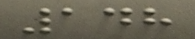148
